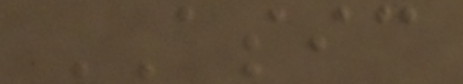ASIC
